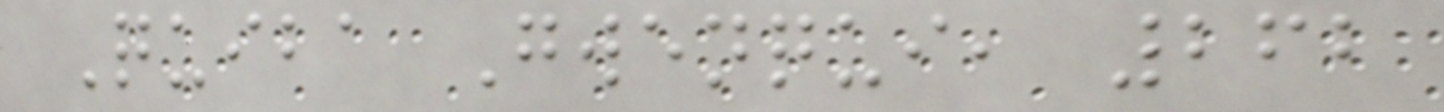Quiba Gwenqui, 262
